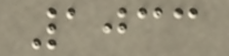1033
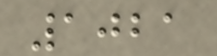1021
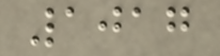1017
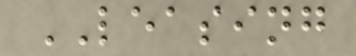LEASING
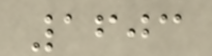1603
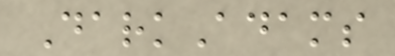DarkAdams
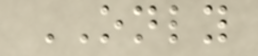ONLY
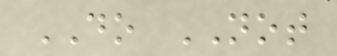DO NOT
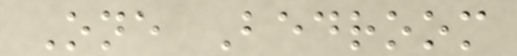One Bedroom
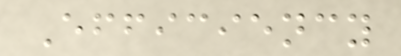Efficiency
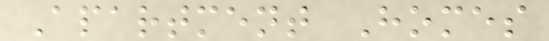Apartment Homes
